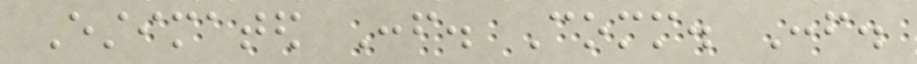Estimated Conf. Comm. Conf.
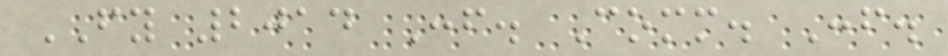FY 2014 Conf. Comm. Conf.
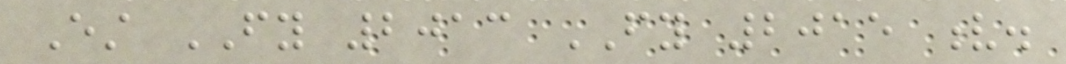Est FY 2013 FY 2015 v.
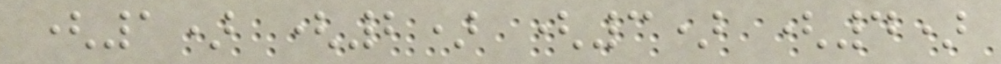(1) (2) (3) (4)
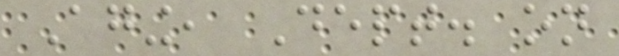Aging, Dept. on
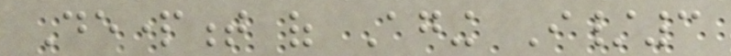Department of Aging I/3
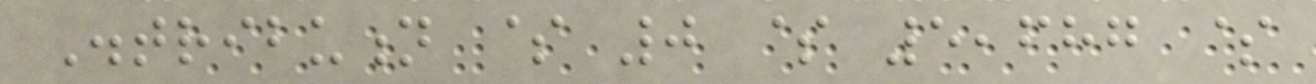Distribution $ 0 $ 5,687 $
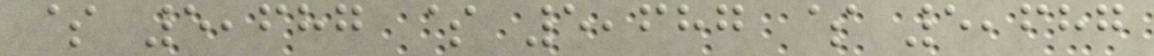$ 5,687 $ 5,687 $ 5,687
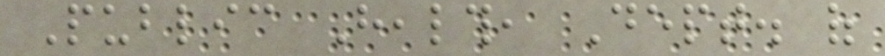Public Health, Dept. of
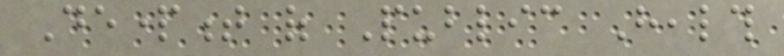Department of Public Health
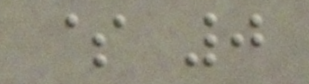$ 0
